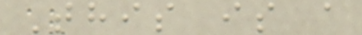This is a
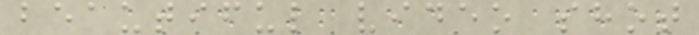beautiful video shot
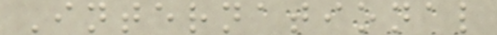International
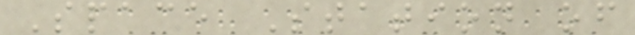Space Station of
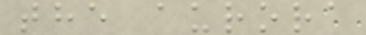the aurora
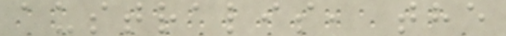australis, the
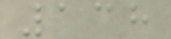138
